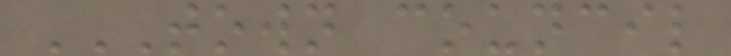TOWN COUNCIL
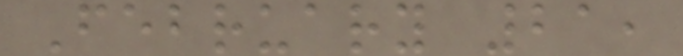February 21,
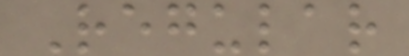Regular
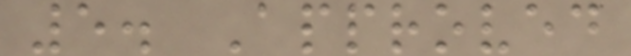5. Approved
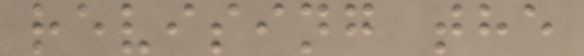revising the
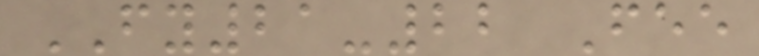FY21-22 Fee
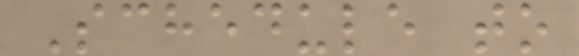Schedule to
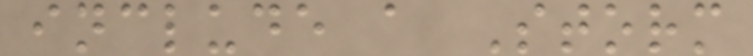include a Storm
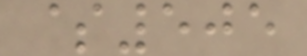$505
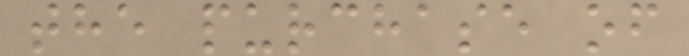the purchase of
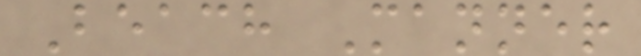Beach Manner
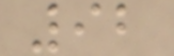92
